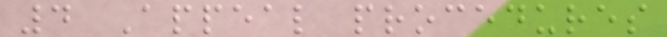4 Appeal procedures
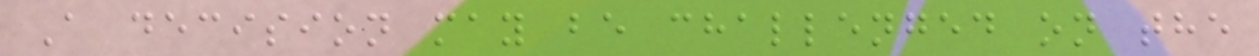A decision may be challenged on the
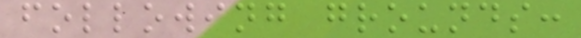following grounds:
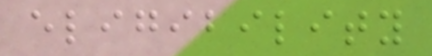eligibility
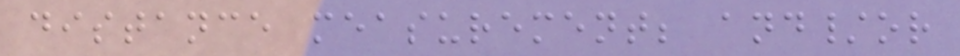distance measurement; and/or
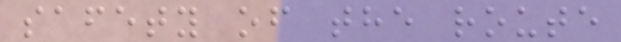safety of the route
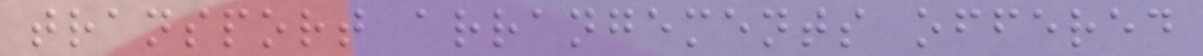transport arrangements offered
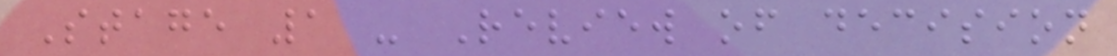Stage 1 - Review of decision
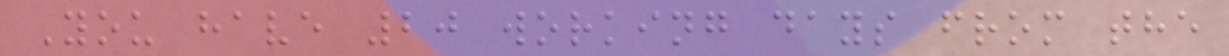You have 20 working days from the
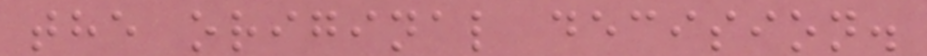the original decision.
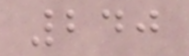240
